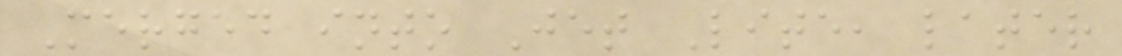Merged into Jet Lite, later
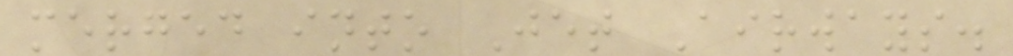merged into Jet Airways.
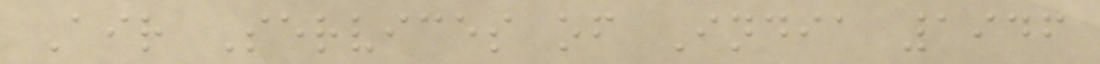Air Services of India 1946
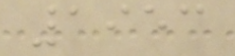1953
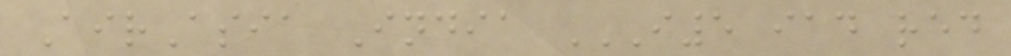AirAsia India I5 IAD RED
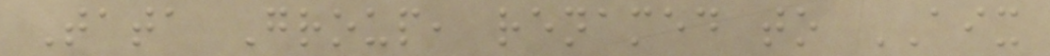Tata Group, renamed to AIX
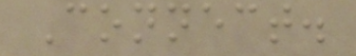Connect.
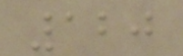120
